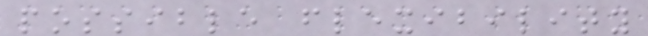possible flexibility
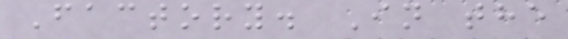Factory. In the
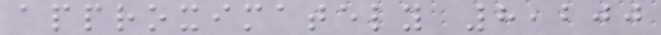approximately 8,200
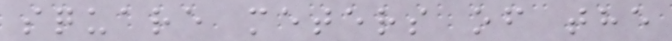square meters of the
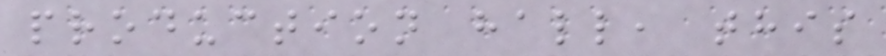production hall, this
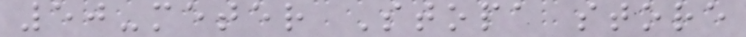50-meter Stopa store
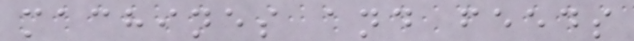machines and feeds
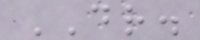DR.
